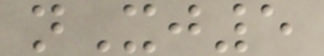nXj5
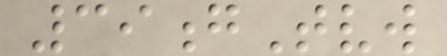39gTvw
